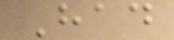Had
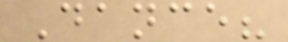Dance?
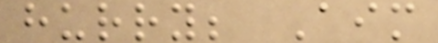hurry; Aim
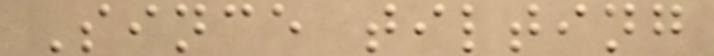Since tilting
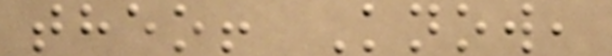theo! Know,
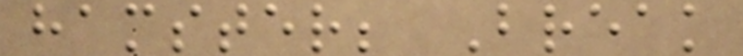hamster; Break
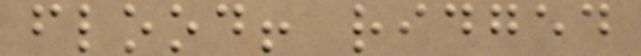flood! ridged
